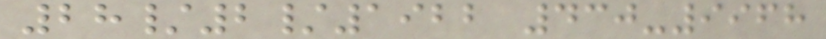28/2/1922 430-9968
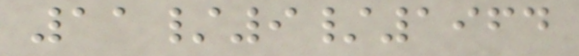11/9/1964
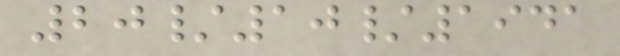20/10/1941
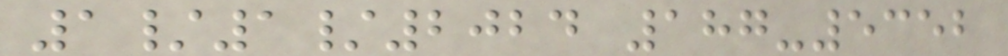1/1/2024 187-5352
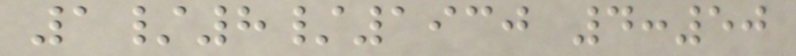1/8/1930 4:50
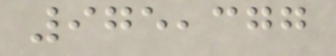975,377
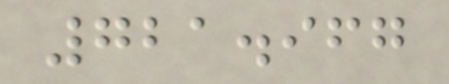721.967
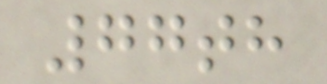77th
